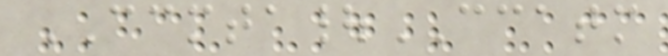CCMTA|CCATM
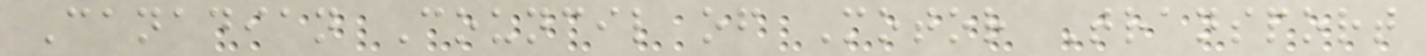Canadian Council of Motor Transport
